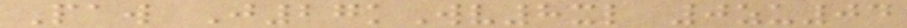Paw J27kWv8xl 0zu04
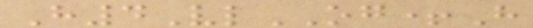H4VlOG+H
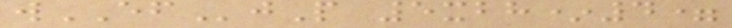wEFjP 5xbh*4=
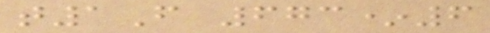t1F 673*6
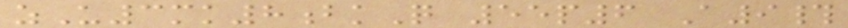zU3mk8bkQ 55p6 A9#
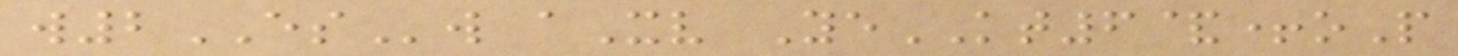w2ESw aXv YeKT6&+oP
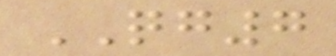QG7
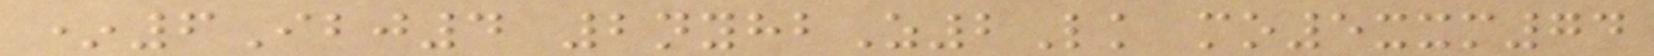*6Ibj4 2nyhbZ2Lk mo5xxm74
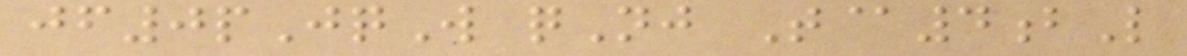jf0pJqW qNj T@4bL
